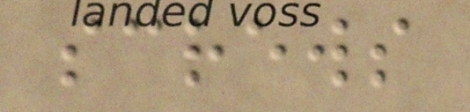screws
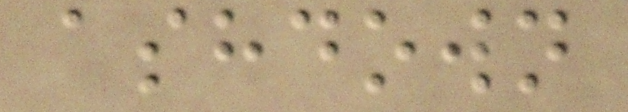ashdown
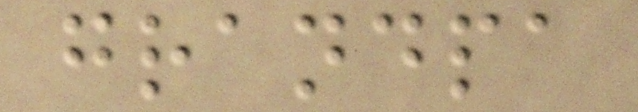grandpa
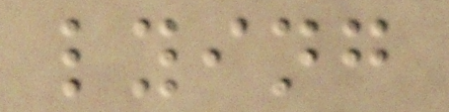lying
